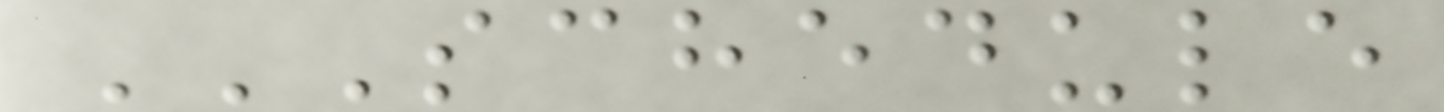SCHEDULE
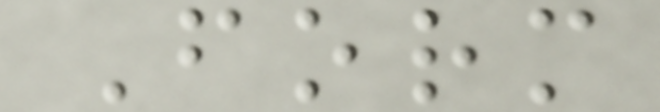Form
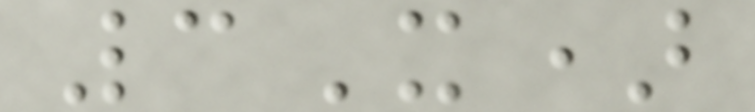3X)
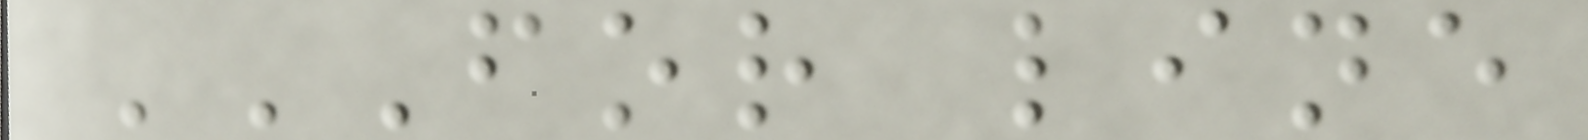FOR LINE
